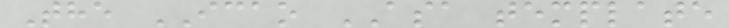The ICAO ASA template
